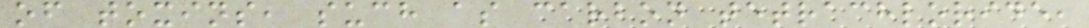of toxins, such as carbon tetrachloride,
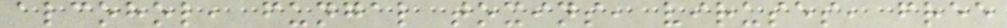alcohol, fungal toxins, viruses, free
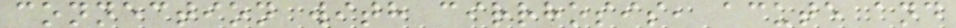connection with cirrhosis, acute and
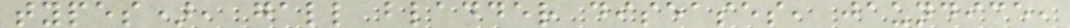types), gall bladder diseases, jaundice,
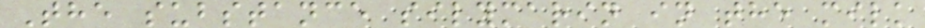The substance silymarin in the milk
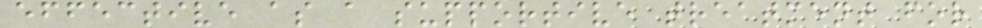effective as a supportive treatment for
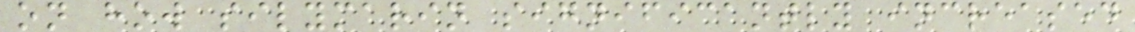on how silymarin significantly increased
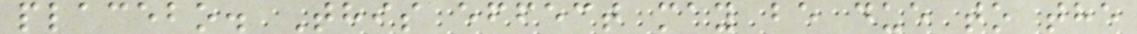placebo. This effect may be due to the
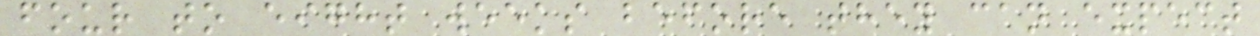four to eight weeks before they can expect
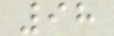98
